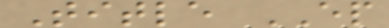Title EP
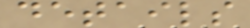details
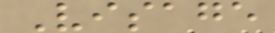Visage
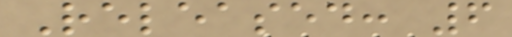Released: 6
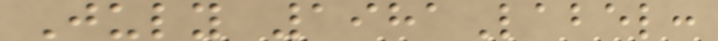July 1981Label:
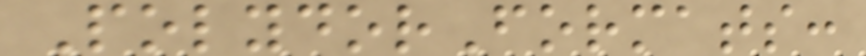PolydorFormats:
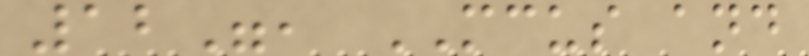12", MCUS and
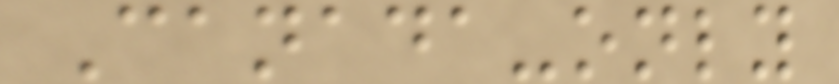Canada-only
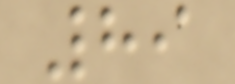89
